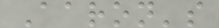Aaron's
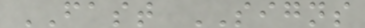FAST SIGNS
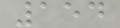154
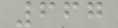667
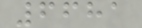6681
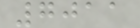7011
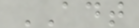ADT
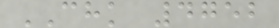CHK 4752
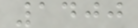1400
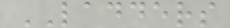LADDERS
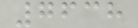7638
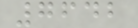7642
